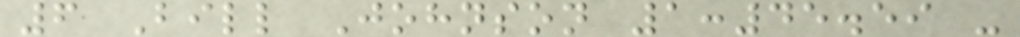6 Bill Johnson 1:45.59 -
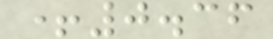+0.36
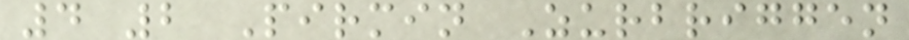4 2 Pirmin Zurbriggen
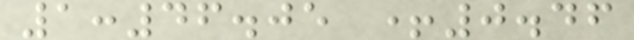1:46.05 +0.46
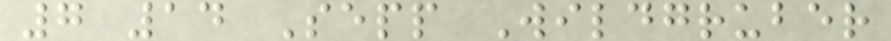7 14 Sepp Wildgruber
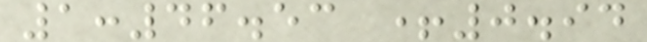1:46.53 +0.94
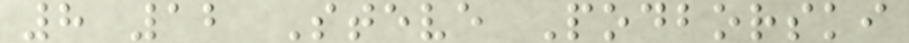8 12 Steve Podborski
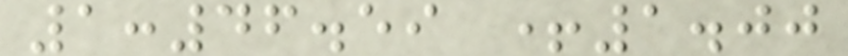1:46.59 +1.00
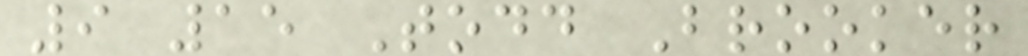9 15 Todd Brooker
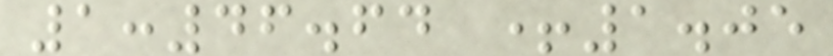1:46.64 +1.05
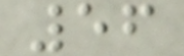56
